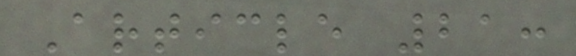Article 21:
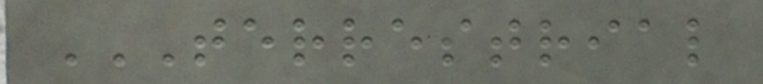TERRESTRIAL
